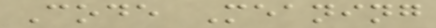Code Meaning
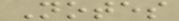Notes
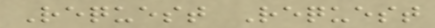Request Request
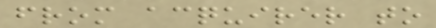from acquirer to
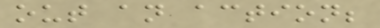out an action;
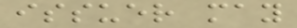issuer may
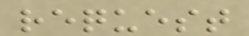request
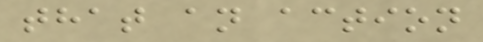that an action
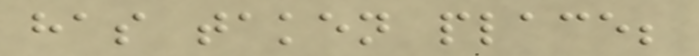has taken place;
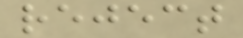reject
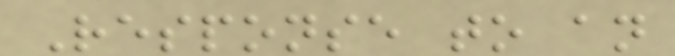Response to an
